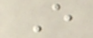E
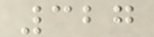327
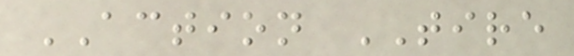ACTION TIRE
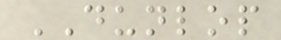DUNLOP
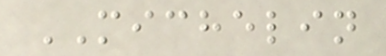MICHELIN
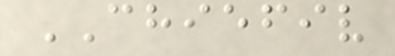CHIEFIV
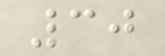30
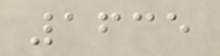1635
